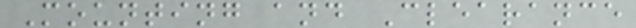Mounting and Clearance
